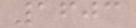1603
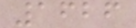1626
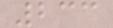233
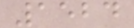1524
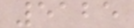5125
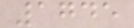1745
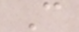C
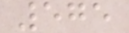575
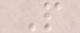P
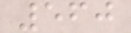560
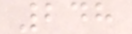248
